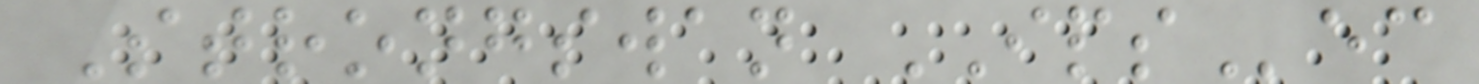Strongswan IPSec
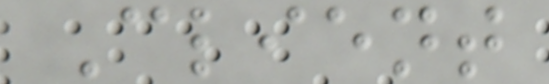Client
